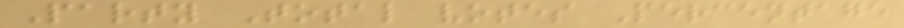Party Total votes Percentage
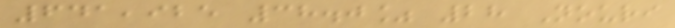641,925 38.0% 28 Nouri
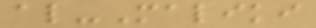al-Maliki
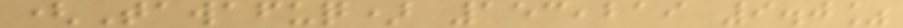(Tawafuq) 153,219 9.0%
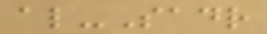al-Sadr
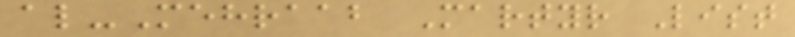al-Mehraab Martyr List
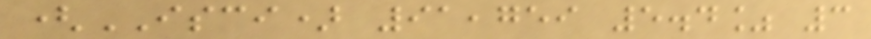(ISCI) 91,759 5.4% 3
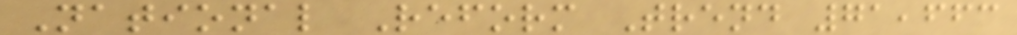National Reform Trend 71,663
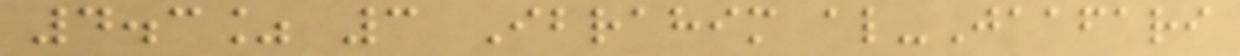4.3% 3 Ibrahim al-Jaafari
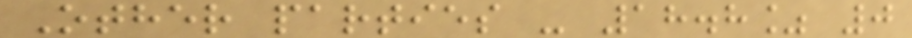Other parties - 18.8% 0
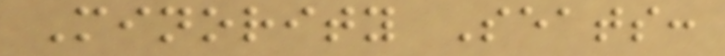Minority Seats:
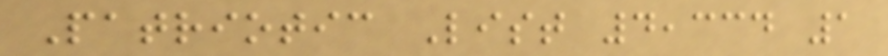Patriotic List 4,334 1
